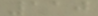110
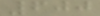600
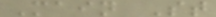Main St
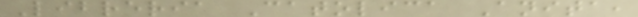Libreria Catolica Anita,
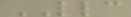LLC
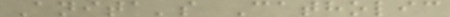Anita's Catholic
